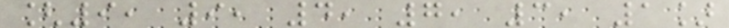[9, 9, 4, 7, 3, 1]
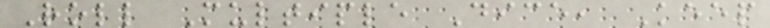Roll Multiple Dice, Keep
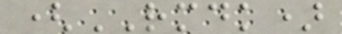(RMDK)
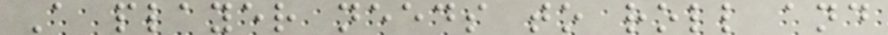A player needs to roll and
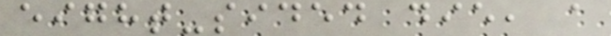eight-sided die, a
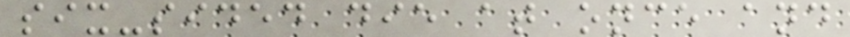six-sided die at once and
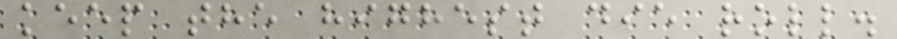keep the highest die roll.
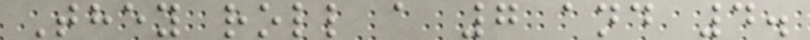They roll a 7 and 4.
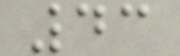43
